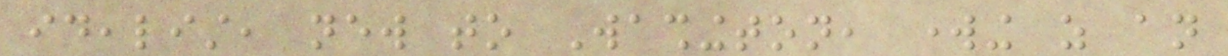idealist, new to Washington, working as an
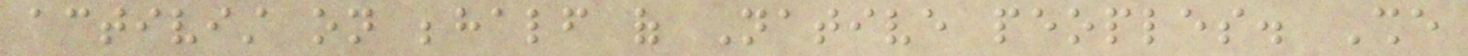activist on behalf of Native peoples. She
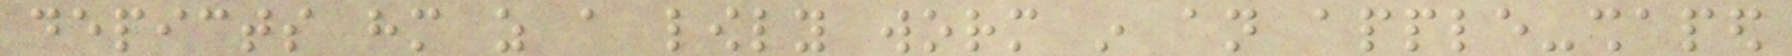depicts him as a lowly worm in an apple-shaped
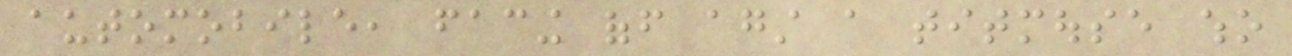automobile, facing off against a titmouse who
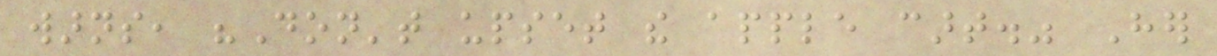warns, "Don't upset the apple cart." Her
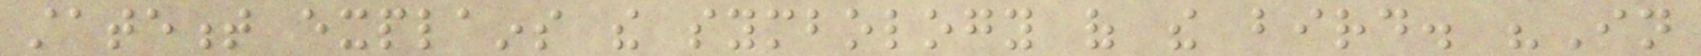statement explains the symbology of the bird. "In
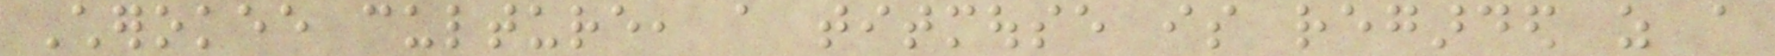Cherokee culture, a titmouse is regarded as a
